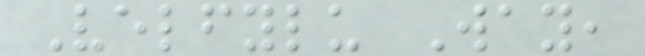Velfylu Way,
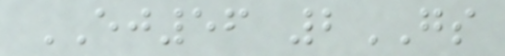EJ56 2GS
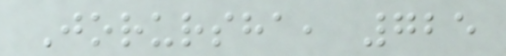Jorursha, 725
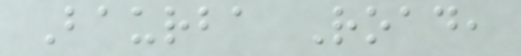Baurba Road,
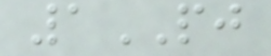1PJ
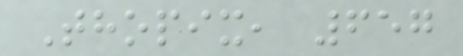Thopix, 657
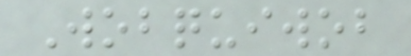Wobquiwob
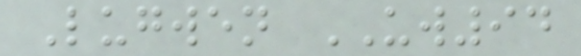Lugwen UW94
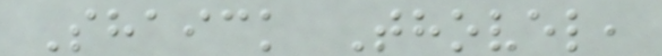Shaick Thovel,
